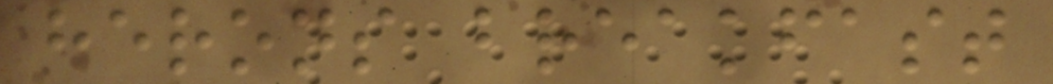herons breakfast
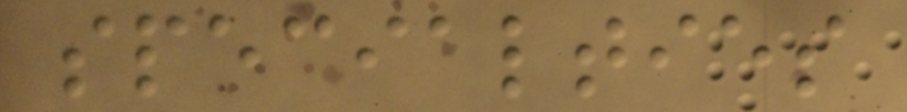specialties
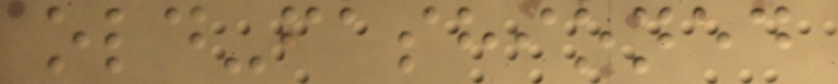old-fashioned
